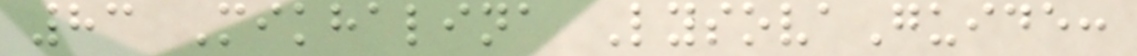83 Mikhalina LysovaGuide:
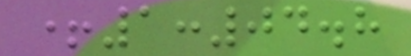+1:04.8
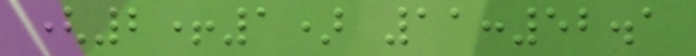(2+1) 11:52.1
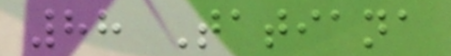88 Tatiana
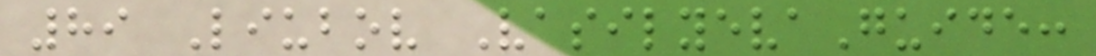89 Liubov VasilyevaGuide:
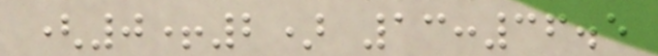(0+2) 13:36.5
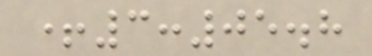+3:05.8
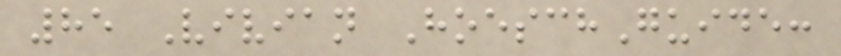85 Vivian HoeschGuide:
